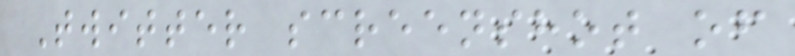Twitter screenshot of
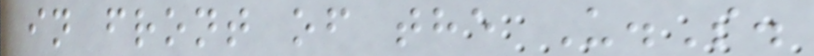in front of the U.S.
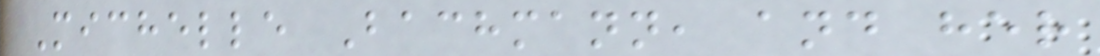Michelle Bachmann, and her
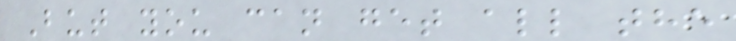But you can get all the
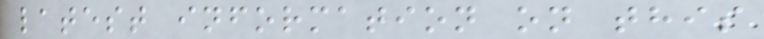latest information on this
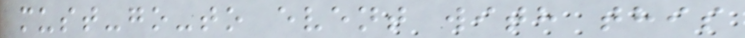must-go-to event with this
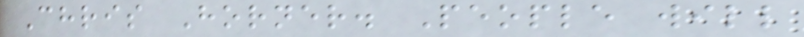Chris Horner. People will
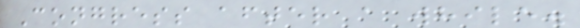Congress after a while.
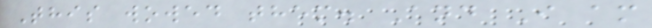This wowed them. And I am
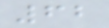62
